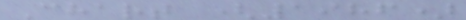Chart (1986)
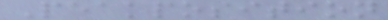Peakposition
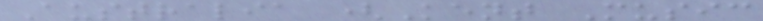Australia (Kent Music
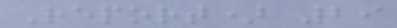Report) 29
